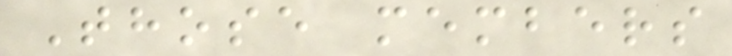Those members
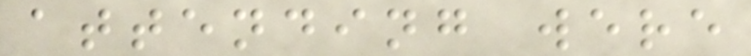attending were
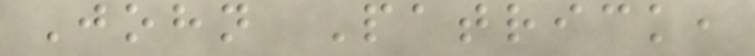John Patrick,
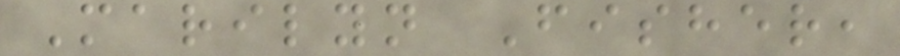Marilyn Fisher,
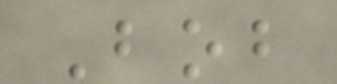Bob
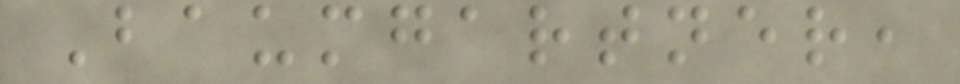Baumgartner,
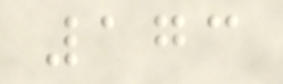173
